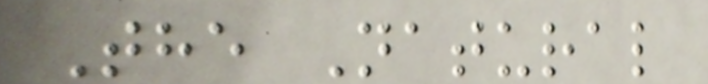The Natural
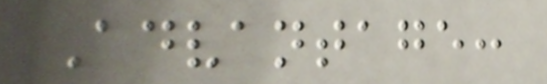Advantage:
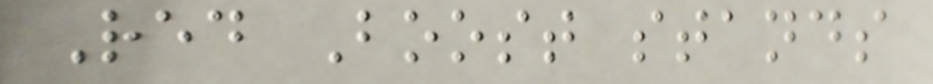Red Boost stands
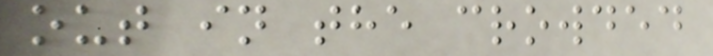out in the crowded
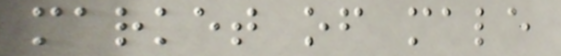market of male
